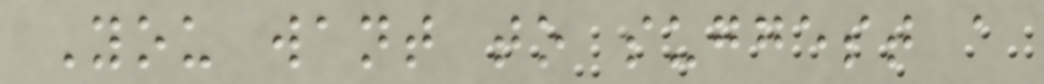You want to suggest a
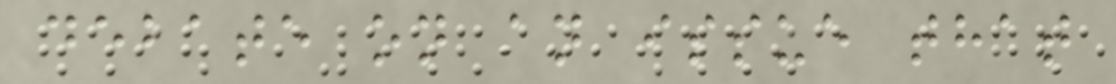debate on an issue that
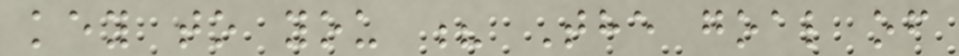key to you ? The goal of
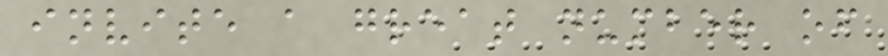invite a great number of
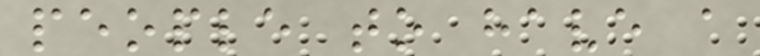people to have a
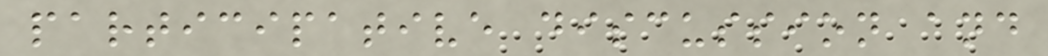participative discussion and
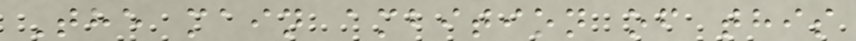The main ambition of this
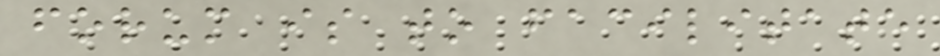forum is to facilitate
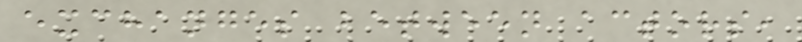exchanges between actors,
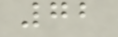72
